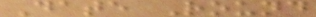Date Round
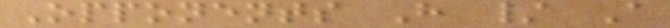Opponents H / A
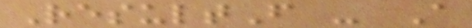ResultF - A
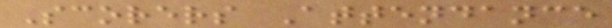Scorers Attendance
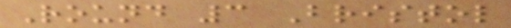Round 3 Bristol
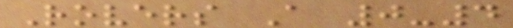Rovers A 0-4
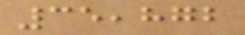35,872
